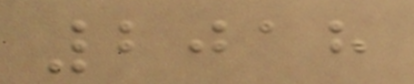2018
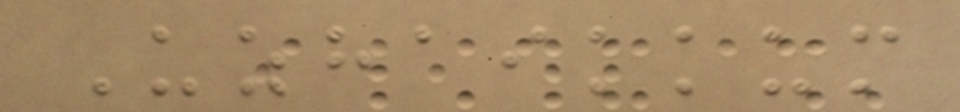Uzhaikkum
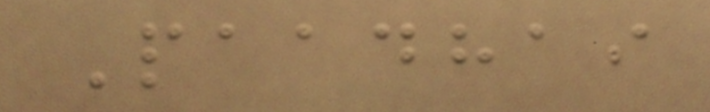Paadhai
